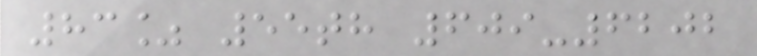83% 55th 609-6202
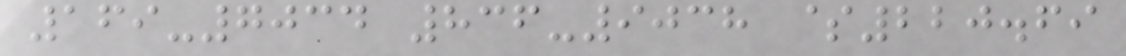169-7034 836-9038 $220.69
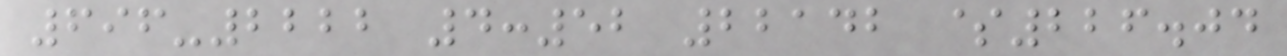696-2222 4:52 22142 $226.04
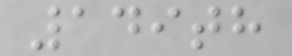149th
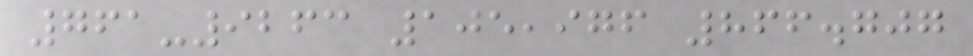761-9263 105,976 866.707
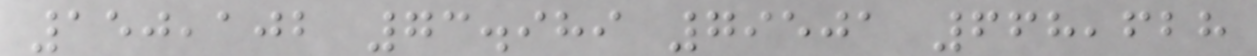150,102 73.989 79501 668,628
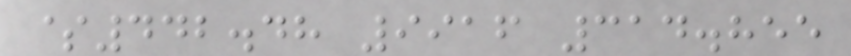$442.48 9916 314.855
